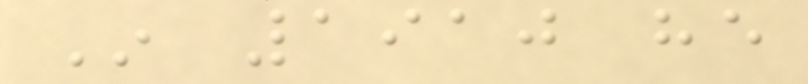In 1910 he
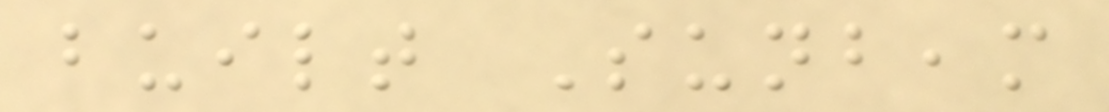built Sunbeam
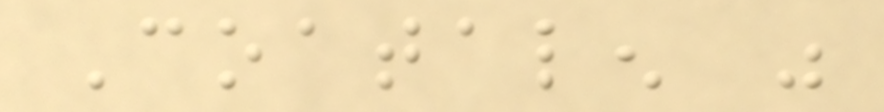Coatalen was
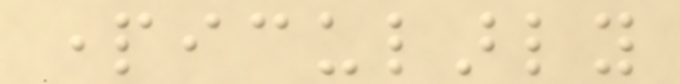particularly
